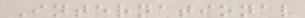International
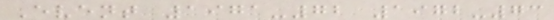Event 1971-72 1972-73
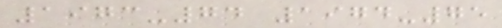1973-74 1974-75
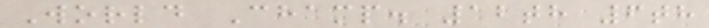World Champ. 12th 6th
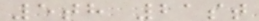5th 21st
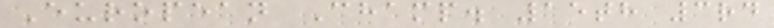European Champ. 15th 3rd
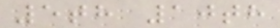5th 10th
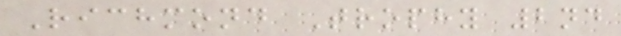Richmond Trophy 2nd
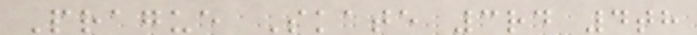Prague Skate 3rd 4th
